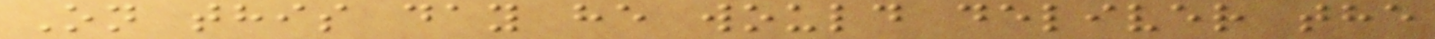On this day he would deliver the
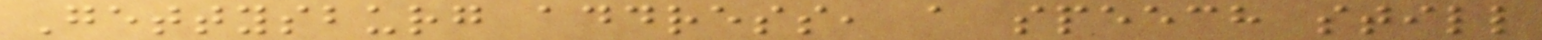Gettysburg address, a speech still
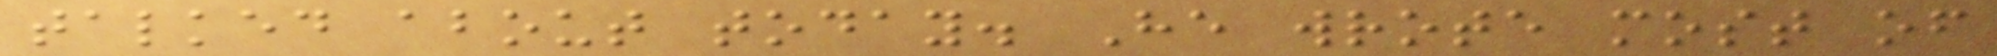talked about today. He wrote most of
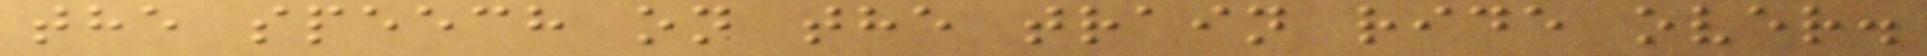the speech on the train ride over.
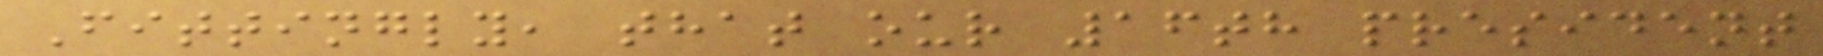Fittingly, that our 16th president
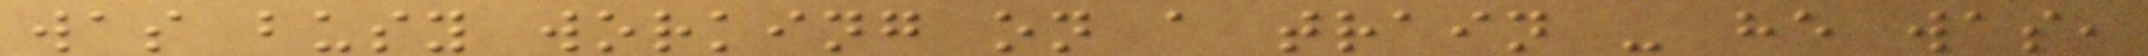was busy working on a train - he was,
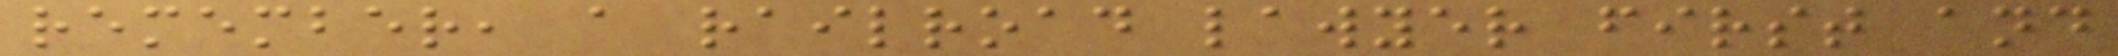remember, a railroad lawyer first and
